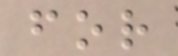for
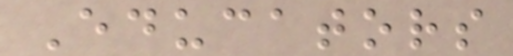Educators
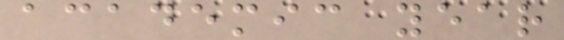academic year
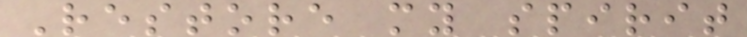Restore my spirit
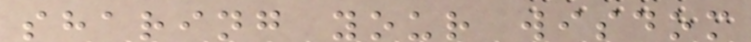sharing your wisdom
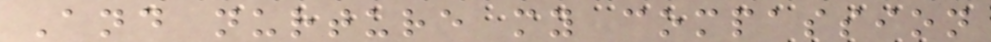And nurture my compassion
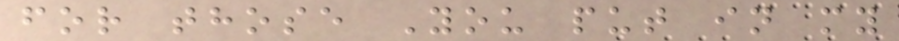for those You put in my
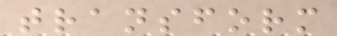transform
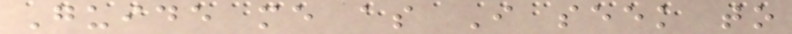Guide me as I seek to
